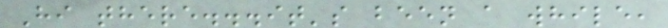Hi there...it's been a while,
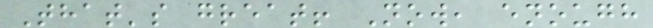That's great! Now, enough
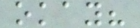okay?
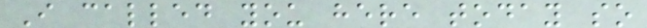I called you here today so
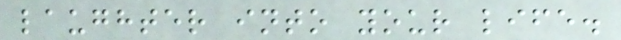laughter into your life.
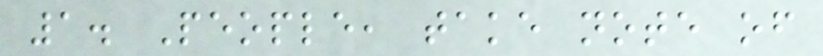1. People, take note of
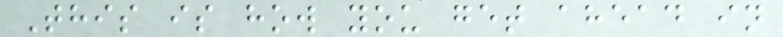This is how you get ahead in
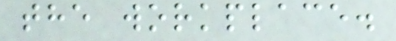the workplace.
